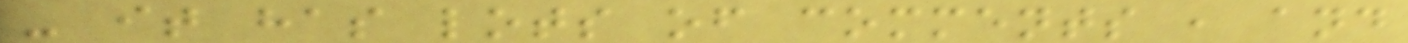- it has lots of comments , and
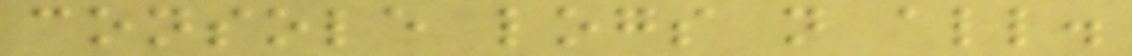console logs n all.
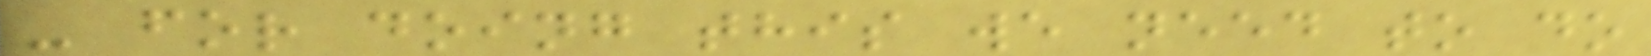- for doing this we need to do
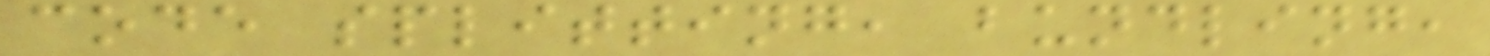code splitting, bundling,
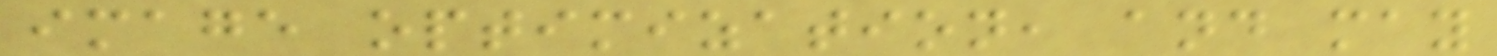image optimization, and may
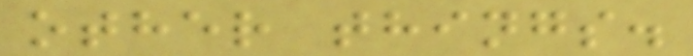other things.
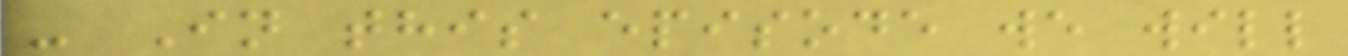- In this episode we will
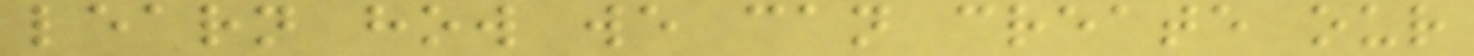learn how we can create our
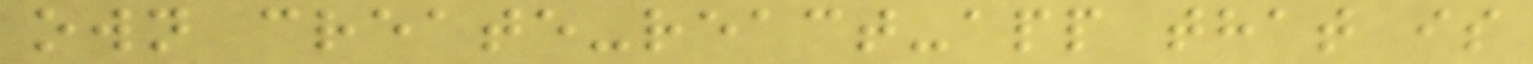own create-react-app that is
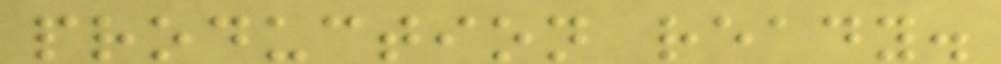production ready.
